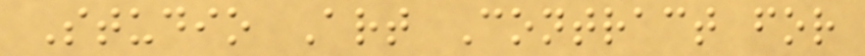Studio Art Contract for
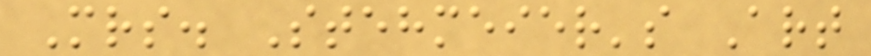Mrs. Stehmeier's Art
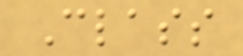Class
